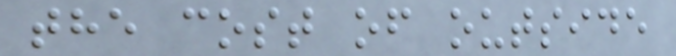the cost of outside
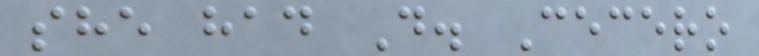she had D. Cecero
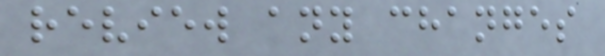review any changes
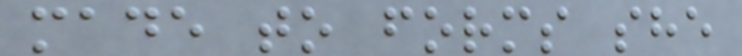made to forms she
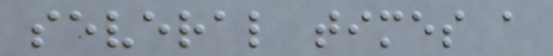several times a
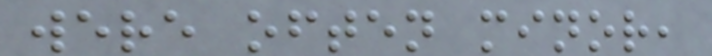were often minor,
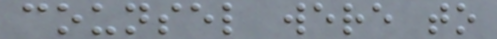counsel were to
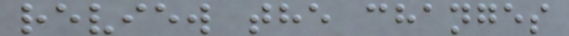review the changes
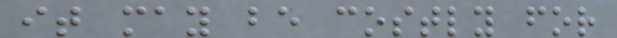it may be costly for
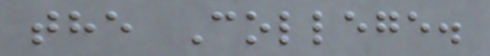the College.
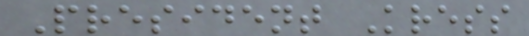President Kress
